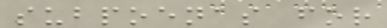subpoenas for
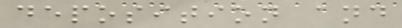deposition and
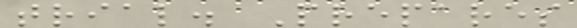trial. Prepares
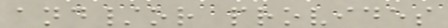and/or provides
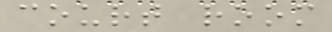court room
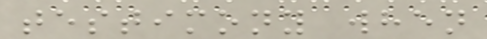testimony when
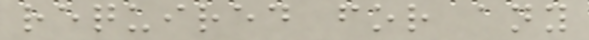required for any
